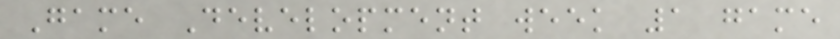Game Development week 1 game
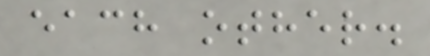each other.
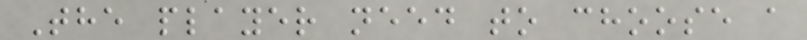The player need to choose a
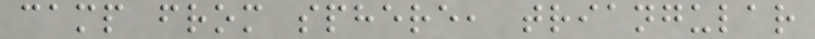camp from sphere, triangular
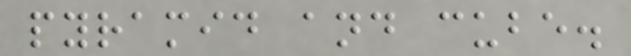pyramid and cube.
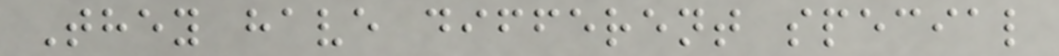They have different special
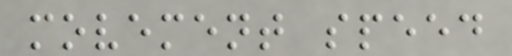movement speed
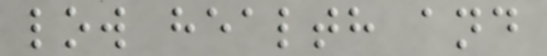low health and
